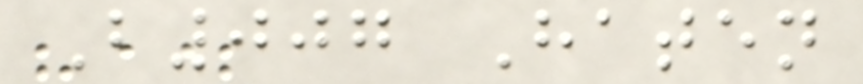B007 Haten
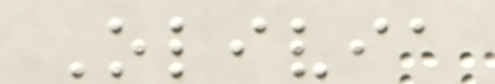Olivia
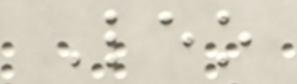Leo
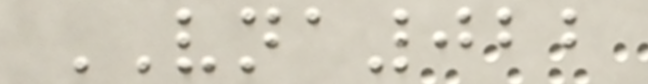VNA022
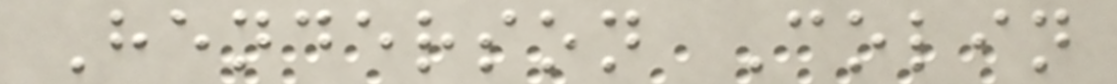Henderson Colin
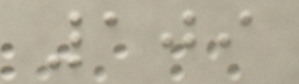109
